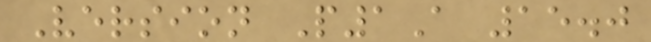Version P1A 15.0
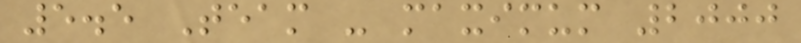5.5 Team - maximum 2000
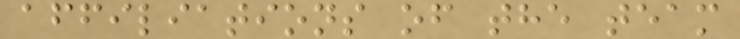affiliations of the team
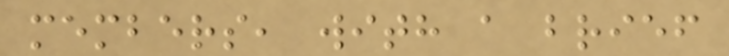members, with a brief
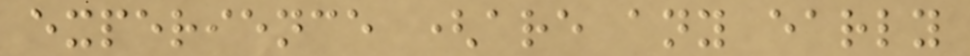experience (are any early
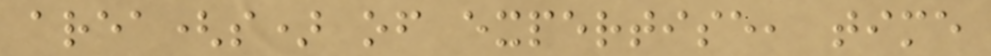area(s) of expertise, time
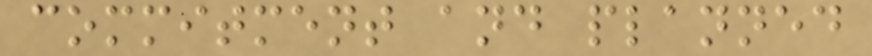commitment and planned
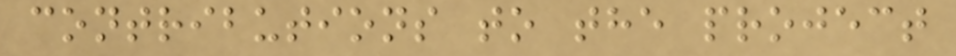contributions to the project
